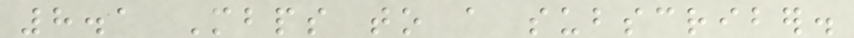8.1 Mbps to a subscriber.
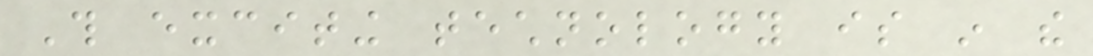This exciting technology is in the
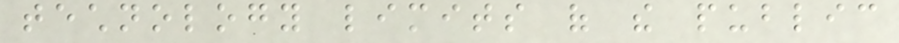technology limits of the public
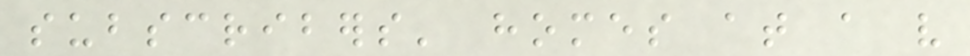subscribers' homes at a very
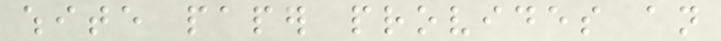white paper provides an
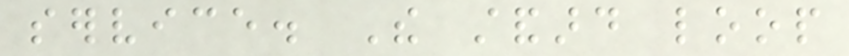service. The standard loop
